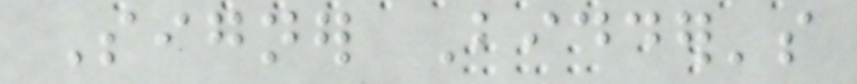Signer Bidder's
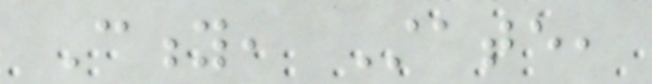City, State,
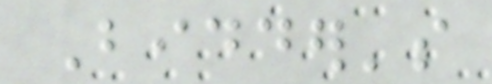Bidder's
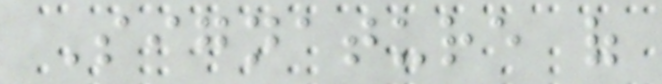Signature of
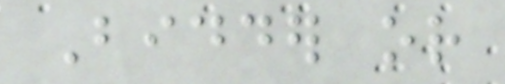Bidder or
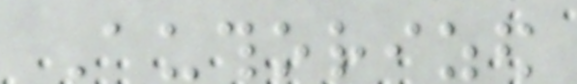Authorized
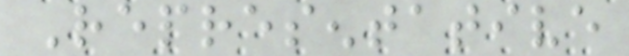Representative
